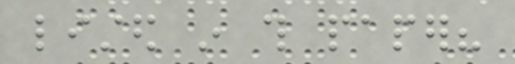listed in this paper?
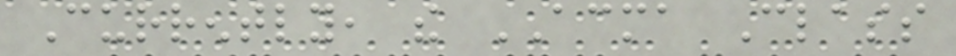Currently, the ACMA Class
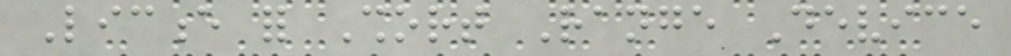Licence for Short Range Device
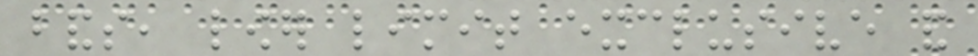bands, lower limit exclusive and
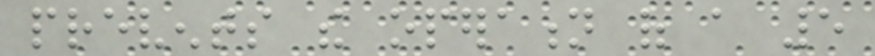prevents the operation of a 5
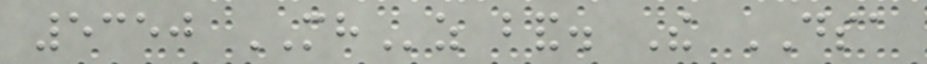5350 MHz band. The DSA
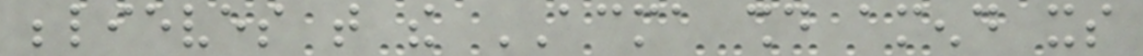believes that the ACMA should amend its
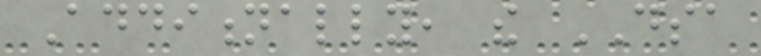Additionally, the DSA
